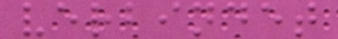verbindet
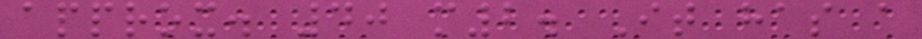approx. 40 m2. It has a
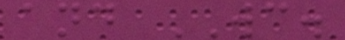and WC.
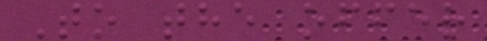To the offer
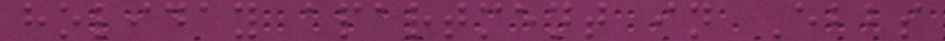holiday apartment in Ebbs
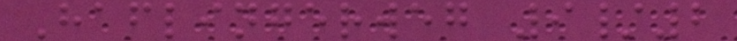Haflingerweg 9/2
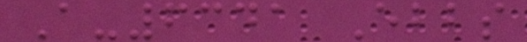A-6341 Ebbs
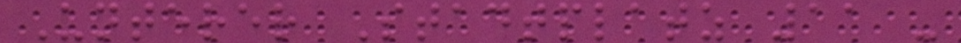Unterer Stadtplatz 11 -
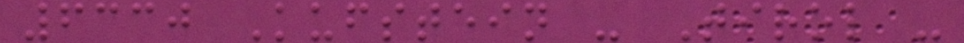6330 Kufstein - Tirol -
